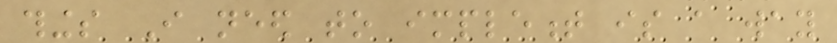things I need to implement is a way
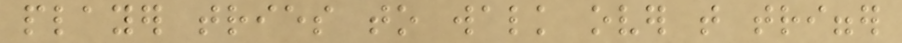player tries to walk over that trigger
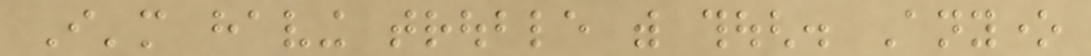I'm having trouble with though. Anyone
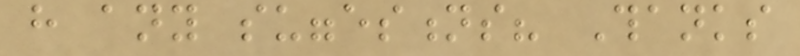have any suggestions? Thanks
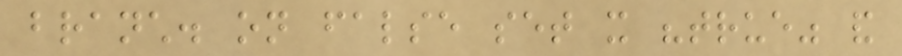branch. on false set it "true" and
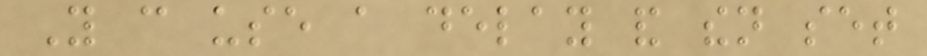You can use a delay and then set
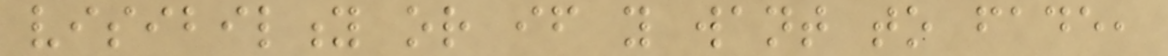visibility or if you want to fade,
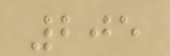205
